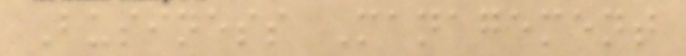Business Management
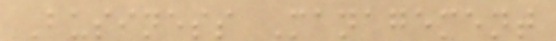Business Management
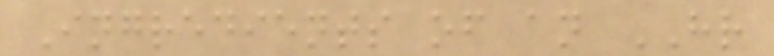Ingredients of an HR
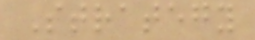Strategy
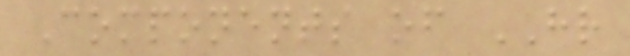Components of HR
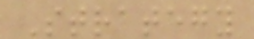Strategy
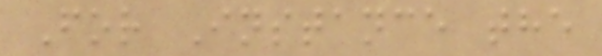For Instance the
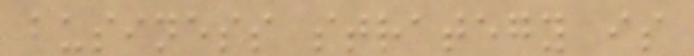business strategy is
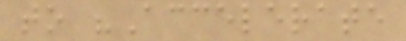to "Accelerate
